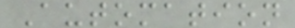Automation
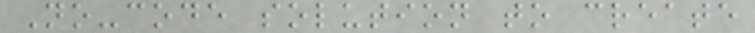No-code solution to create
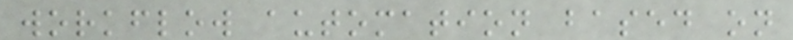workflow automation based on
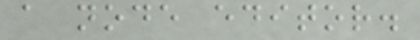a node editor.
